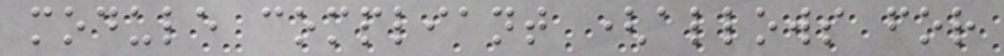module compliant (allows for
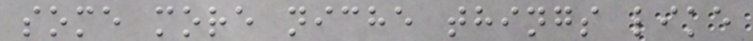some more niche things like
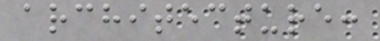architecture:
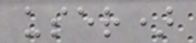user)
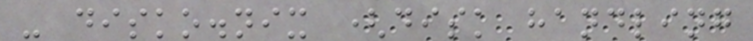- disko.nix (disk handling
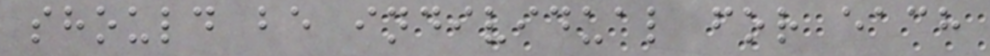should be individual for each
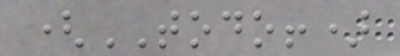(TODO!)
